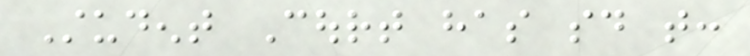Student Court has said that:
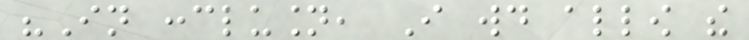"In conclusion, I would allow the
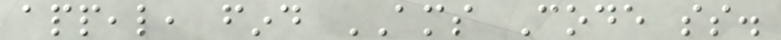appeal, find AMS Code ss.
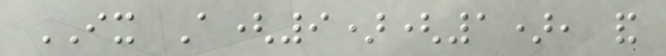IX A(9)(1), and
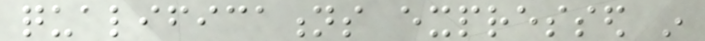qualifications expressed in
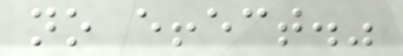no effect."
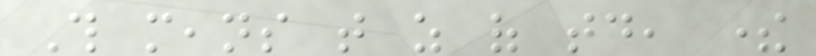This means that as of today, there
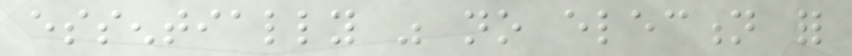essentially was no election for
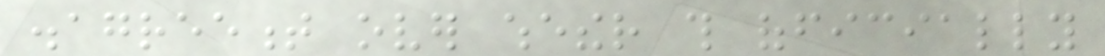disagreement over whether this officially
